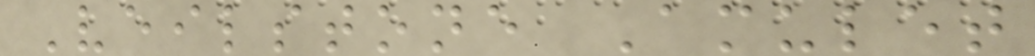Veilstone Amulet
